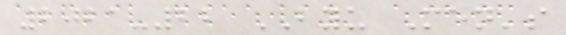2021-22 BYU Men's
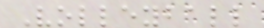Volleyball
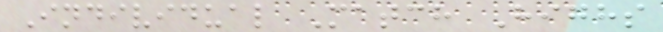Individual Match Highs
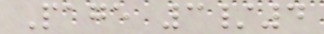Page 3/4
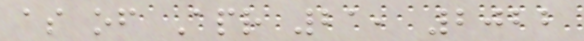as of Apr 21, 2022
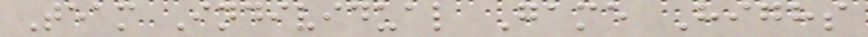Team Individual Game Highs
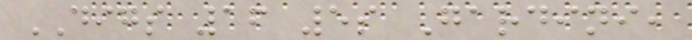DIGS 16 5s Gardini,
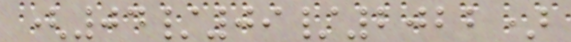(04/09/2022)
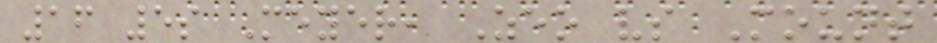16 5s Meyer, Zeo vs Mount
